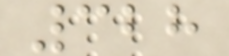328
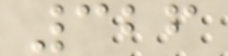326
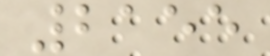2155
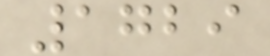1729
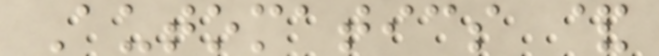Automatics &
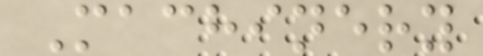Machinery
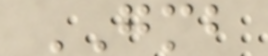GMB
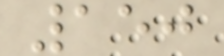150
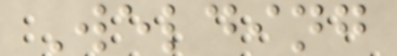Welding
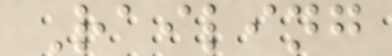Railing
